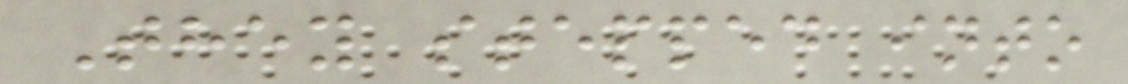They stepped into
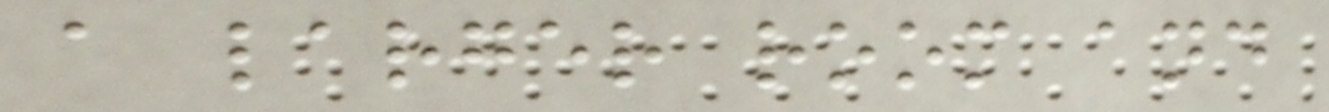a larger room and
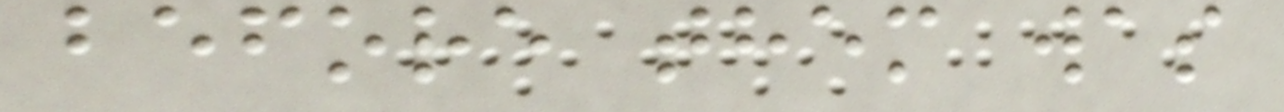before them was
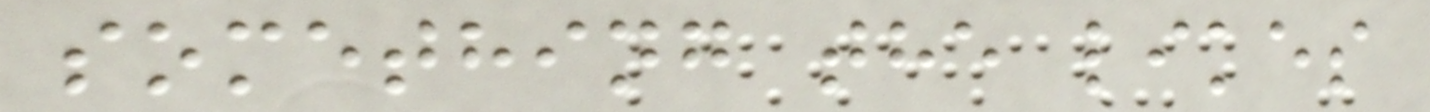something the likes
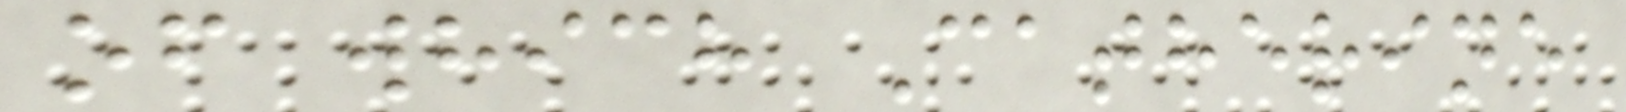of which Catherine
